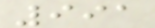991
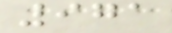971
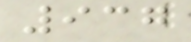937
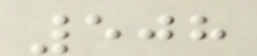508
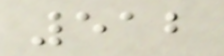512
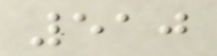510
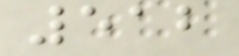512
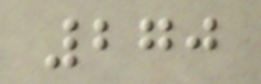270
